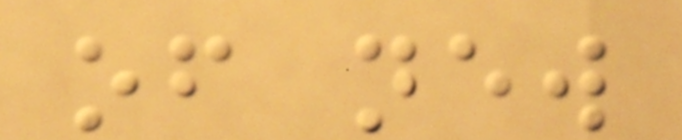of new
